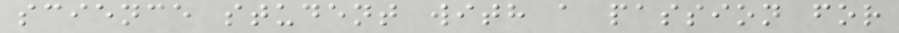science student with a passion for
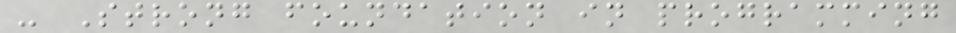- Strong foundation in programming
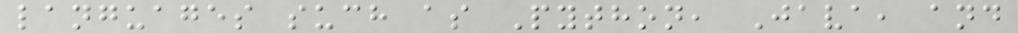languages such as Python, Java, and
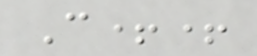C++
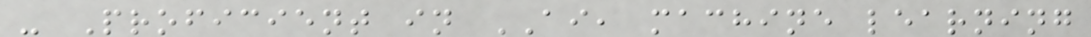- Proficient in AI, machine learning
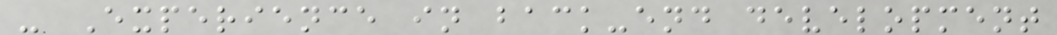- Experience in back-end development
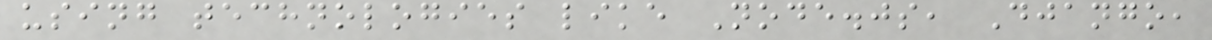using technologies like Node.js, Django,
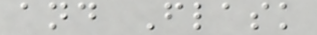and Flask
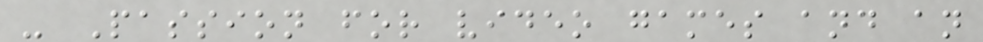- Passion for video games and an
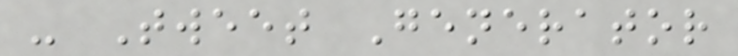- Tweet Generator
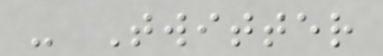- Twitter
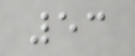53
